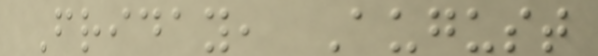Friday, August
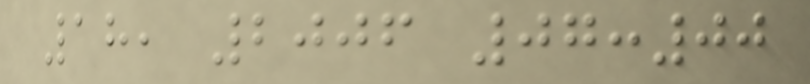18, 2006 07:00
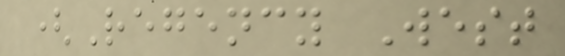(Regency West
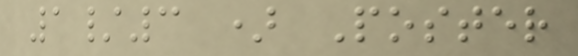1/3 ) Poster
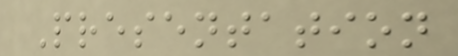Presentation
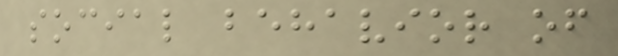social behavior of
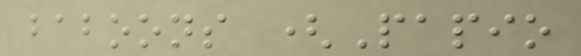baboons (Papio
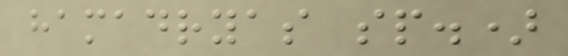hamadryas sp.)
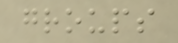groups
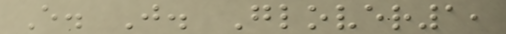E. J. Glover1,
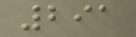291
